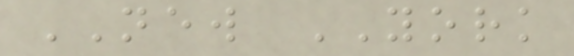NEW YORK
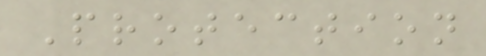Protection
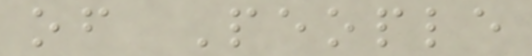of People
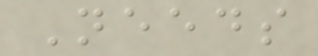Needs
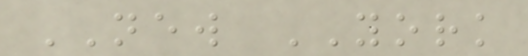NEW YORK
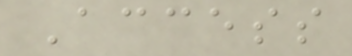Access
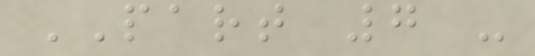PART 7 -
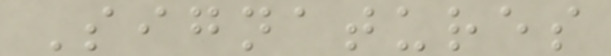Signatures
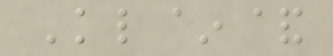Kl~&
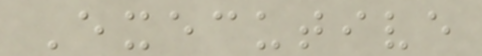Executive
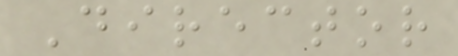Director
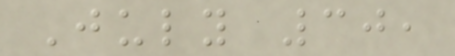July 30,
